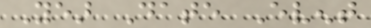Year Date Event
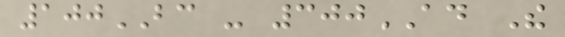100BC - 300AD The
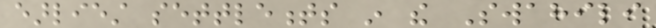earliest settlements in the Swahili
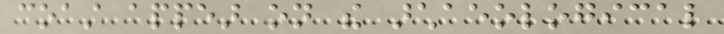coast appear on the archaeological
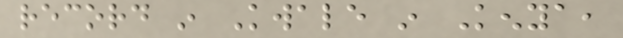record in Kwale in Kenya,
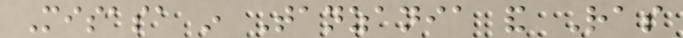Misasa in Tanzania and Ras
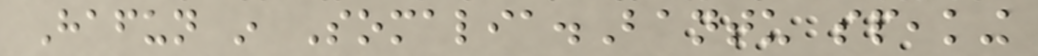Hafun in Somalia.Bantu speaking
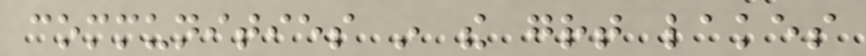communities in the great lakes
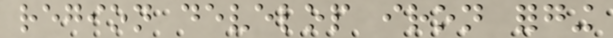region develop iron forging
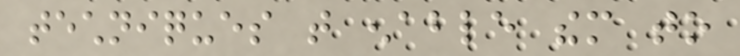techniques that enable them to
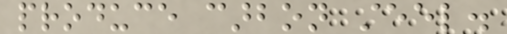produce carbon steel.
